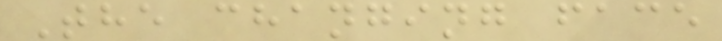The changing face
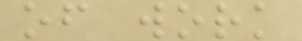of work
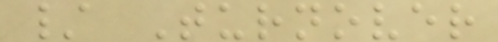/ Turnover
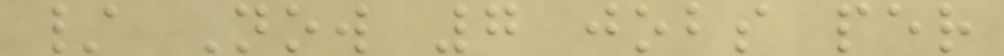/ Now 7 jobs per
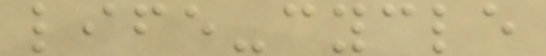life-cycle
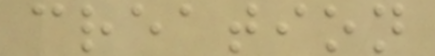creation
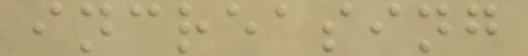increasing
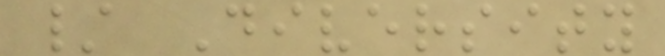/ Diversity
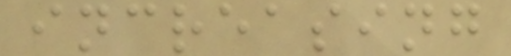increasing
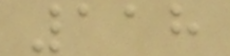118
